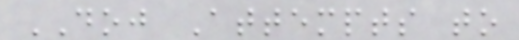DOJ Attempts to
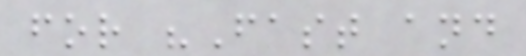for "Fast and
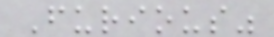Furious"
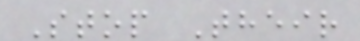Stop Their
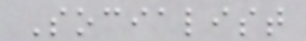Socialist
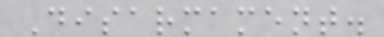Disarmament.
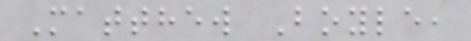Matthew Boyle,
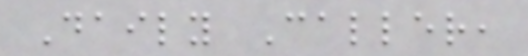Daily Caller,
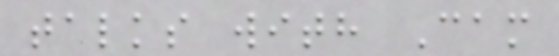talks with Cam
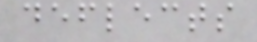deflects
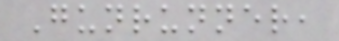Gunrunner,
